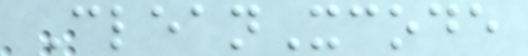CleanXcode
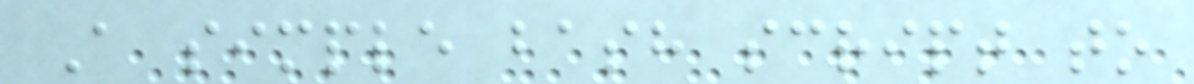A simple bash script to
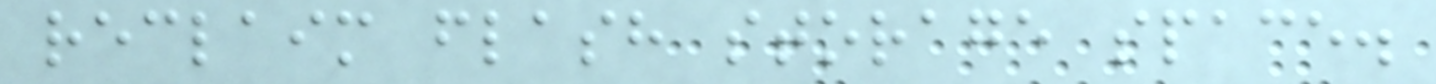reclaim flash storage space.
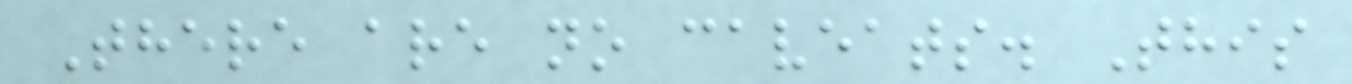There are no caveats. This
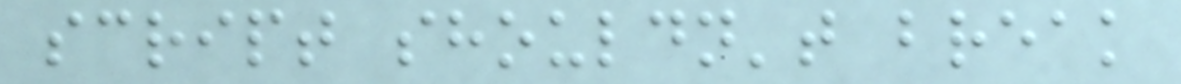script shouldn't break
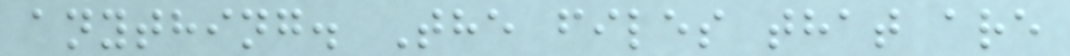anything. The files that are
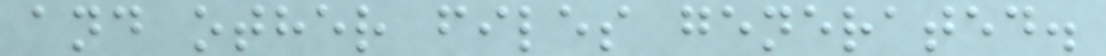and other files generated.
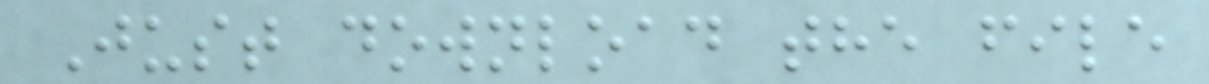Just download the file
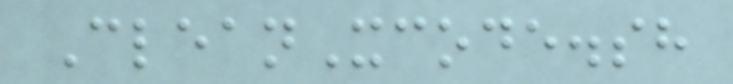CleanXcode.sh
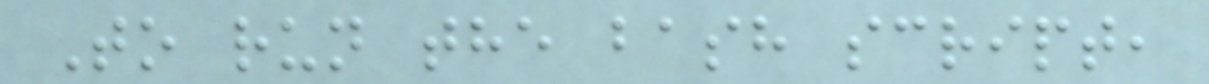To run the bash script,
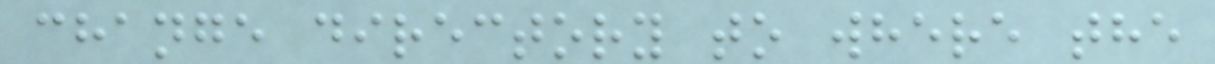change directory to where the
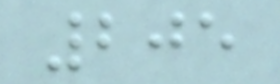205
